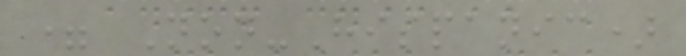= Non-Hispanic)
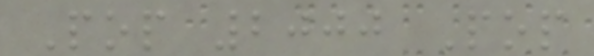Pop 2000 Pop
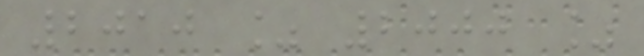2010 % 2000 %
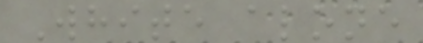White alone
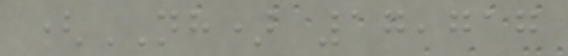(NH) 17,717
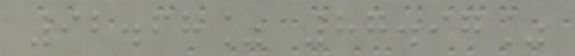92.68% 87.97%
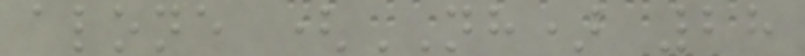alone (NH) 28
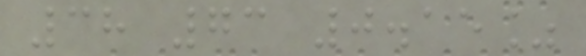38 73 0.15%
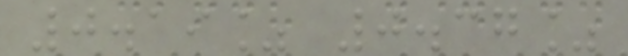0.19% 0.37%
